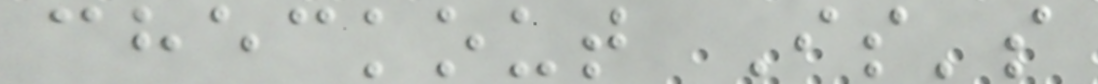checkout Is's
